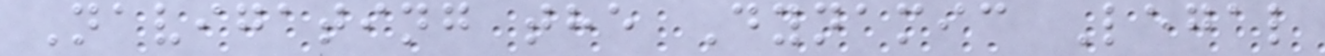Navigating the Dynamic Legal
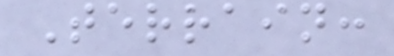Terrain:
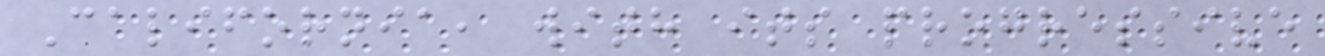California, with its progressive
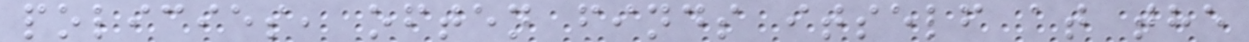policies, often finds itself at the
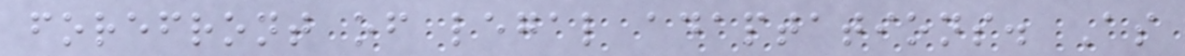forefront of legal adaptations. As
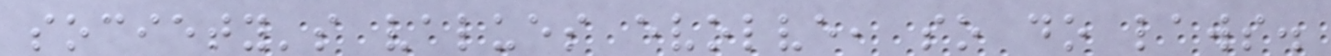society's values evolve, so do laws.
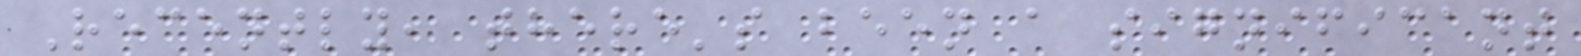Recently, there's been a significant
